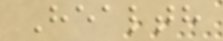Health
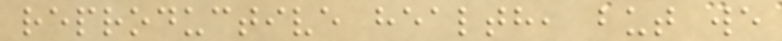reproductive health, but we
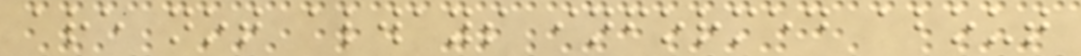are not always informed about
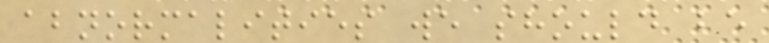abnormalities we should be
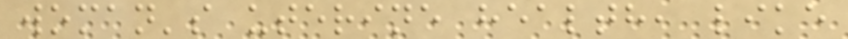woman's uterine health, like
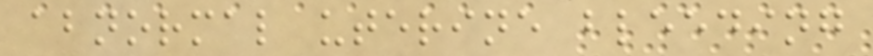abnormal uterine bleeding
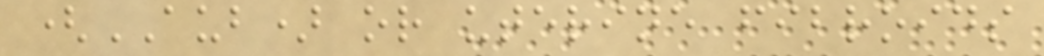(AUB) or uterine fibroids
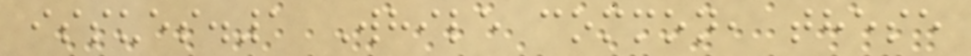issues.1 While common, these
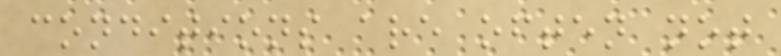conditions are often not
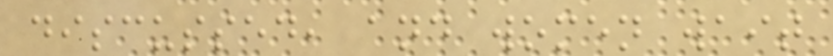discussed, and women wait
